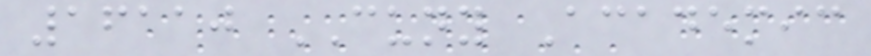16110 CUNY Academic
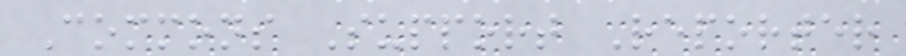Commons Support Reporter
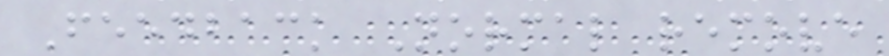Feedback Normal remove
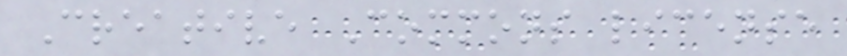Creative Commons license
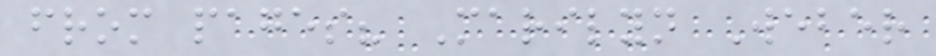from pages? Marilyn Weber
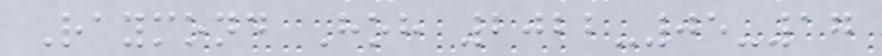Raymond Hoh 2022-05-17
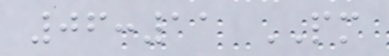06:11 PM
